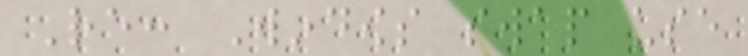Re: Windows swap use
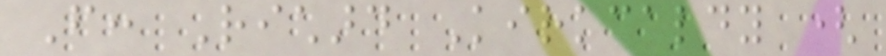From: Richard Kirkcaldy (
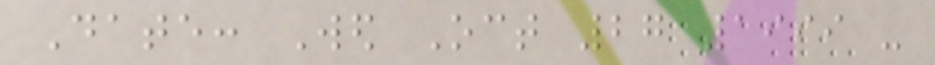Date: Wed Oct 27 1999 -
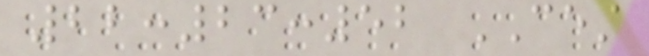22:23:52 CEST
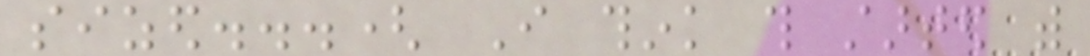sized...( I think this started with
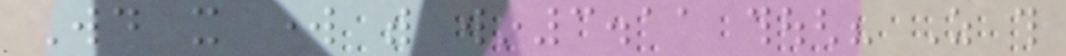Would it work with win3.11 though? As this
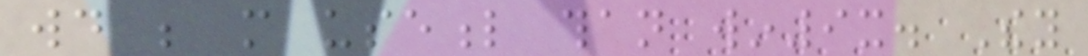would be more useful than win9x. They
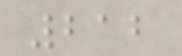212
